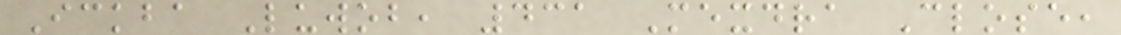Ickba Luwob, 431 Mexdra Close,
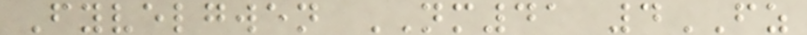Fyvelgwen NM41 4FZ
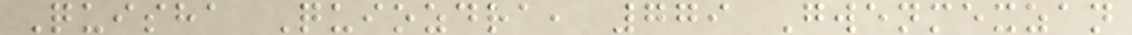Quisha Quiozdra, 779 Gwenmexzan
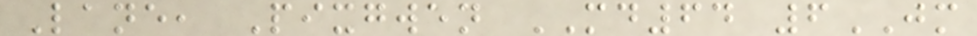Lane, Pixgwen MD64 6JM
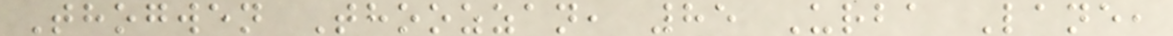Thogwen Thoozzan, 85 Urba Lane,
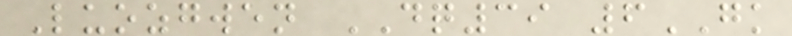Luozgwen DQ39 6GK
